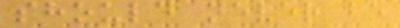should never be
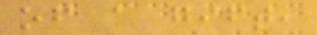of a gift,
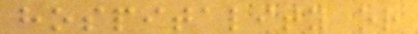hospitality or
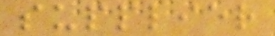supplier
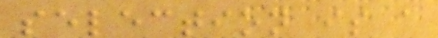selection is a
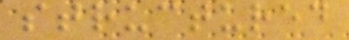structured
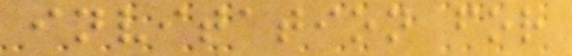invitation for
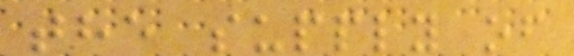the supply of
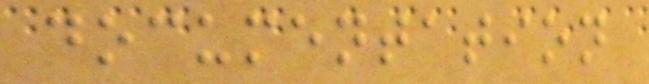documentation
